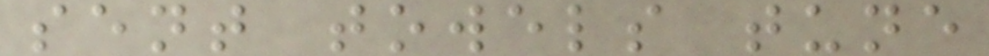sent towels tune
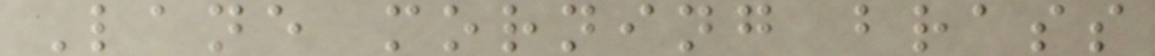Lane morning brass
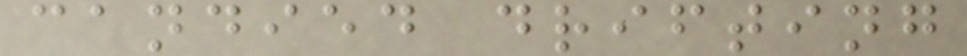candied drifting
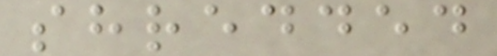shredded
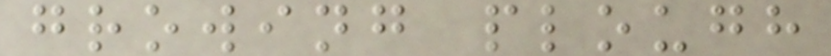growing plough
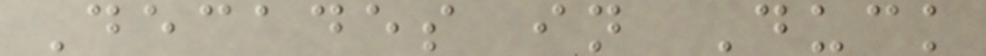Decades in Duck
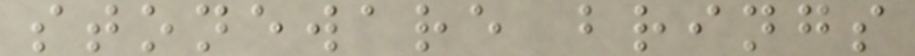stoneware brings
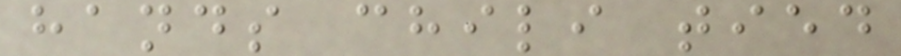hands chili tied
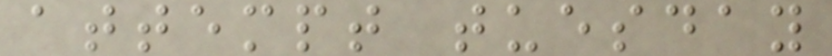attempt tuesday
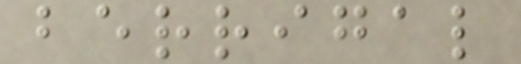berrigal
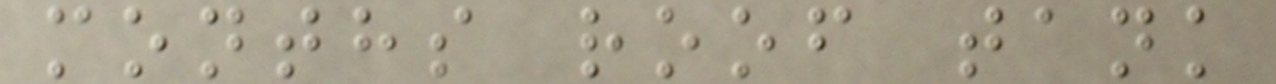months roof tank
